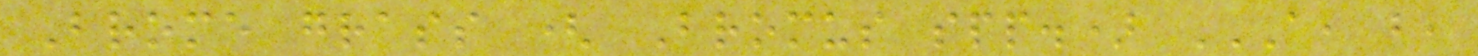Brome grass ( Bromus spp.) A, B,
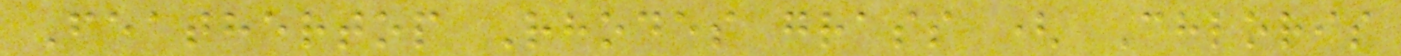Feathertop Rhodes grass ( Chloris
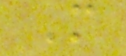M
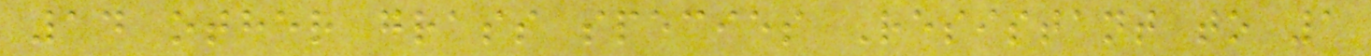14 other grass species Resistant to 1
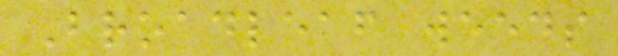Broadleaf weeds
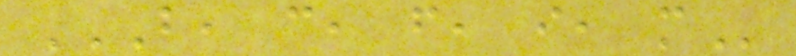B, C, F, I, M
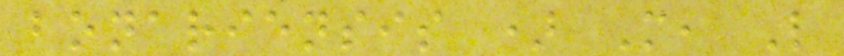bonariensis ) M, L
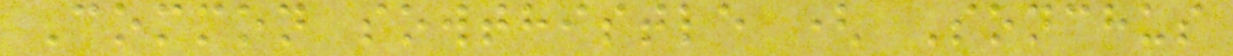Common sowthistle ( Sonchus
